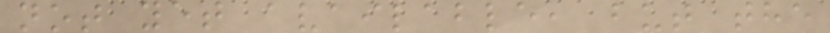not yet available, but the
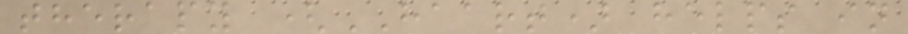therapy (HAART) helps in
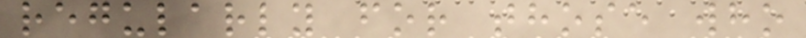regularly for those who
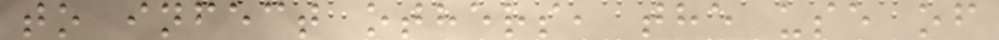to infect others, the use of
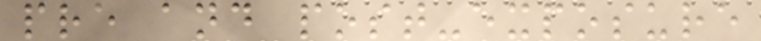pre and post-exposure
